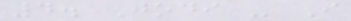4. Jodi - I
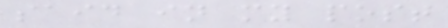said in my post
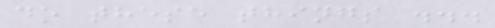do these things ...
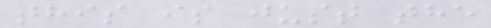this is just the
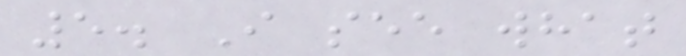5. I see what
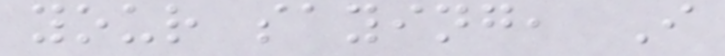your saying, I
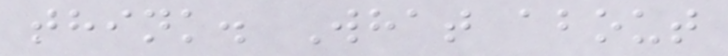think. What about
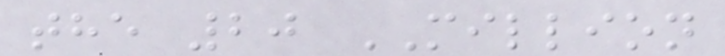the 20 MILLION
